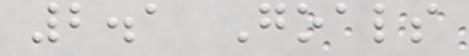2.1 Goals
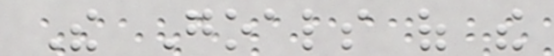The Goals of the
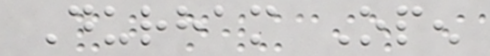Durham Open
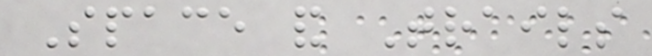Space and Trails
